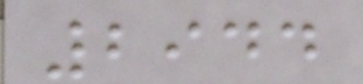2944
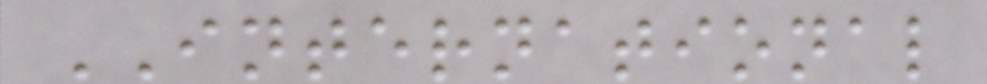INTERNATIONAL
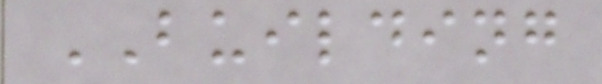BUILDING
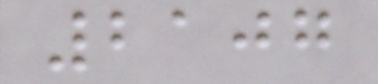2107
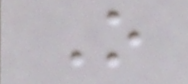O
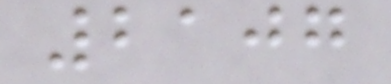2107
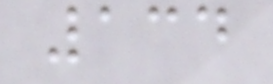134
